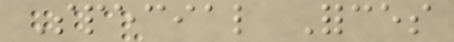Special Forces
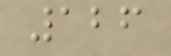126
